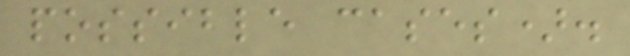possible cases).
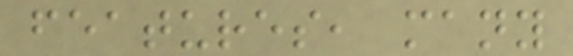features, many
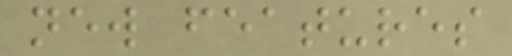new features
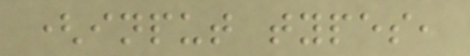(input types,
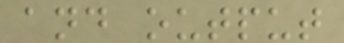and output
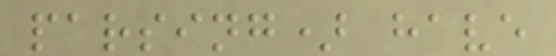parsing) have
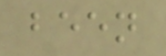been
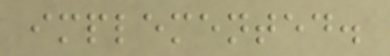implemented.
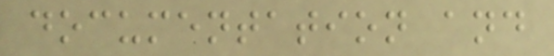documentation and
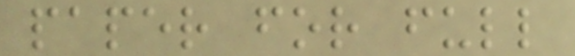paper for full
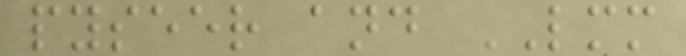pyseer and LMM
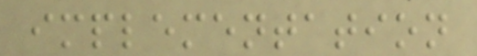implementation
